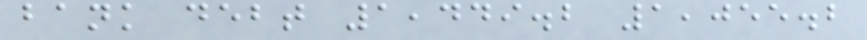bank debt 1,449.2 1,055.2
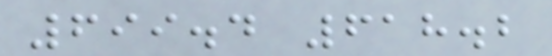699.4 618.2
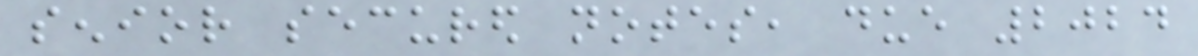senior secured notes, due 2024
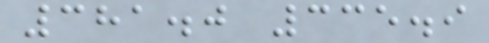381.0 335.9
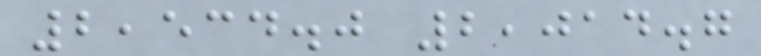2,534.0 2,014.7
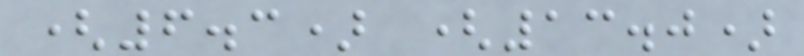(6.3) (13.0)
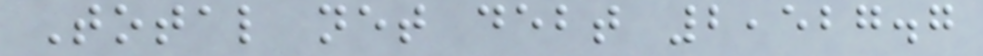Total net debt 2,527.7
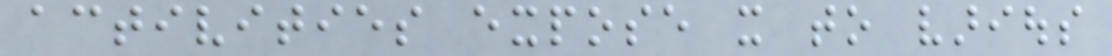activities expose it to various
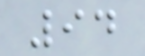94
